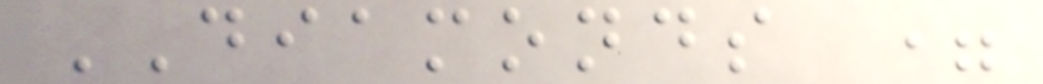DIAMONDS =
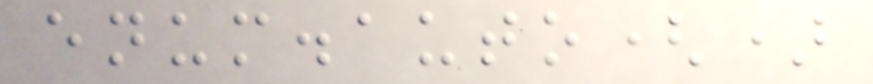enum.auto()
